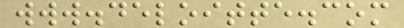www.deloitte.com
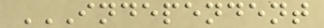INDEPENDENT
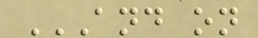AND ON
